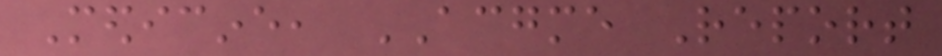Medicine, ACGME Report
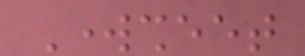Worksheet
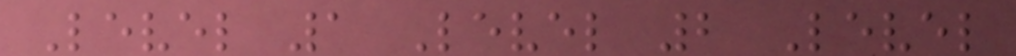Level 1 Level 2 Level
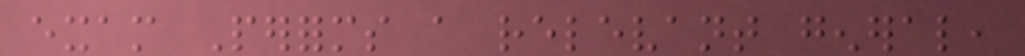exam Performs a relevant general,
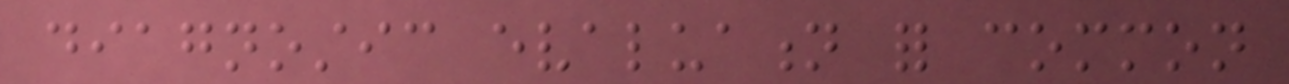diagnostic evaluation for common
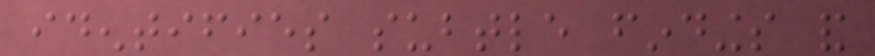identifies subtle findings and
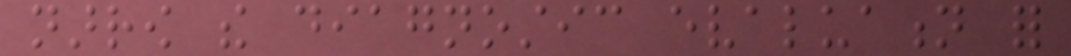narrow the diagnostic evaluation for
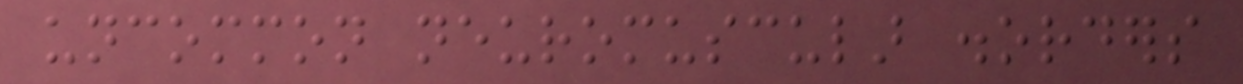uncommon neuromuscular disorders
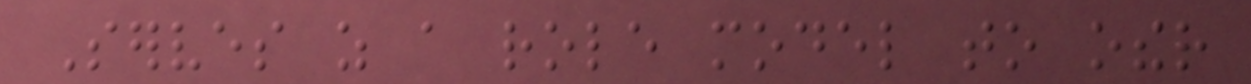Serves as a role model to other
